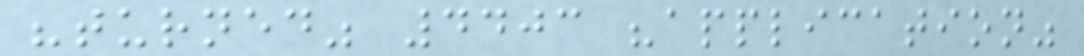"turned" 4403 "application"
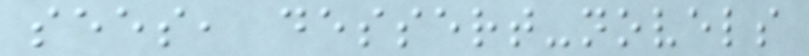sees, dessert-novels
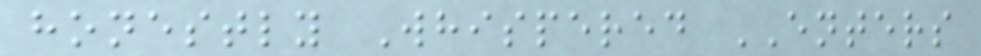honestly Whispered ENTERS
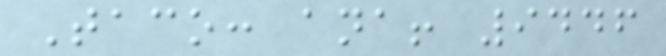Taco: ana! 9446
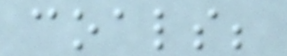coals;
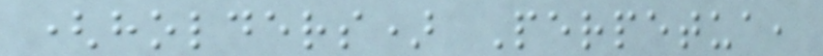(holders) Perpetua,
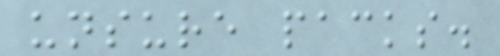unsure packs.
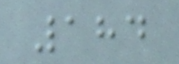184
